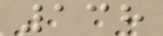138
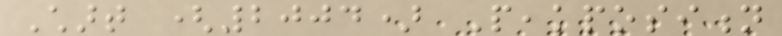Chart (2004) Peakposition
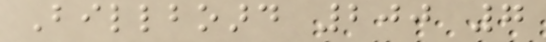Billboard 200 7
